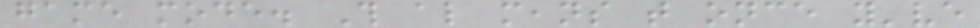game mode. This also means that once you've
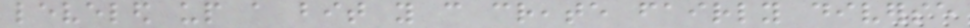leveled up a bit you can create fairly diverse
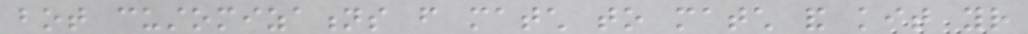bot customizations from match to match and kit your
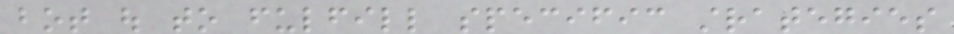bot out to fulfill specific strategies
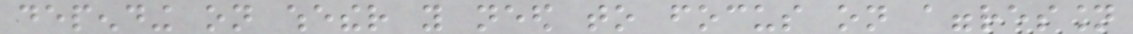depending on whether you need to focus on aggression
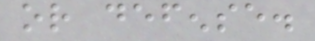or defense.
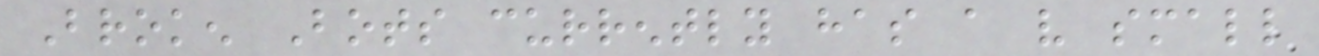Broken Bots currently has a very small
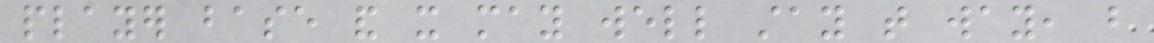player base and it may well stay that way, but
